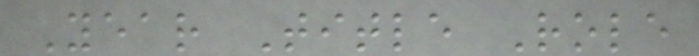Year Title Role
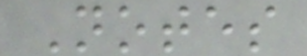Notes
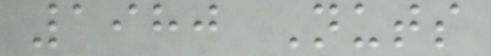1980 Nuts
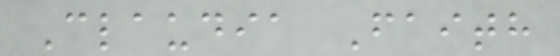Claudia Faith
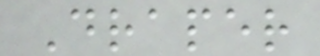Draper
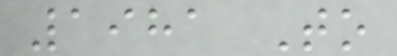1981 To
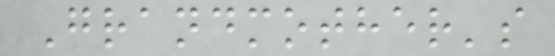Grandmother's
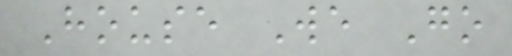House We Go
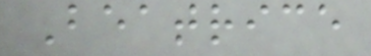Beatrice
